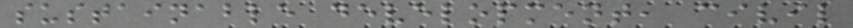sustainable development, civil
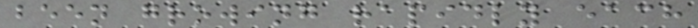been growing rapidly each
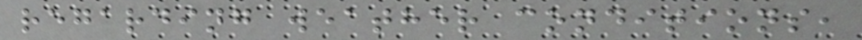regarding weather conditions,
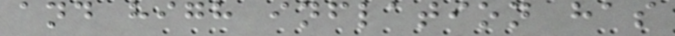and high inflation has
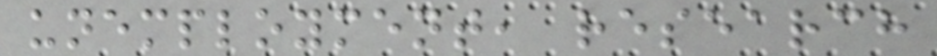unemployment, research
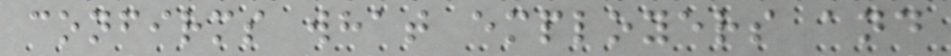confirms what employers and
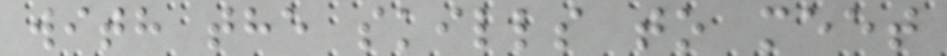with the skills to meet
